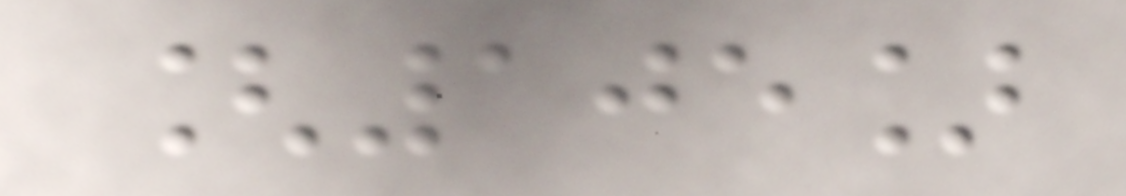[105]
